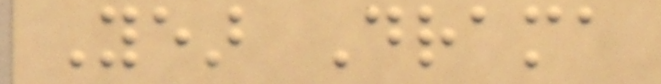Year Drama
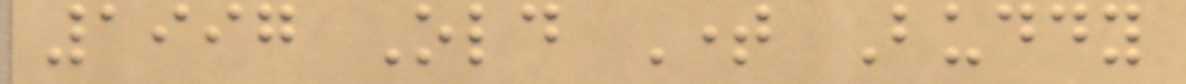1997 Old Time Buddy
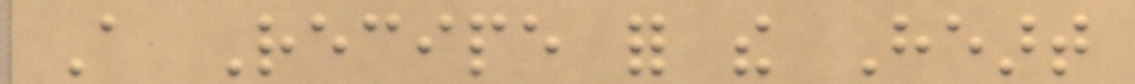A Recipe for the Heart
